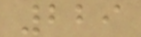229
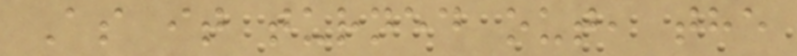As it turned out, the
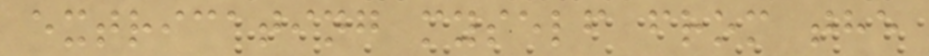extricating myself from the
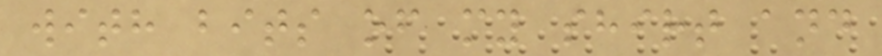with bits of my shirt and
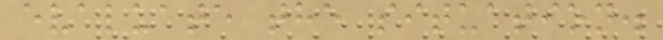evaluate the situation.
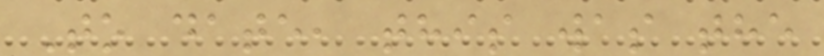To date, this was the
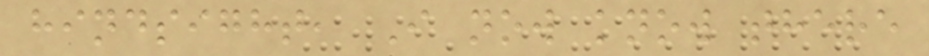hindsight, I now know there
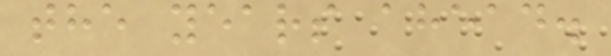the years ahead.
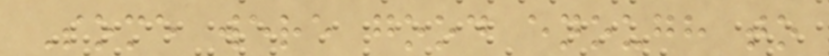Some were good enough to
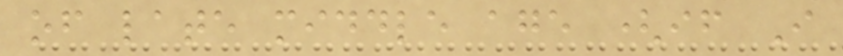of late middle age (if I
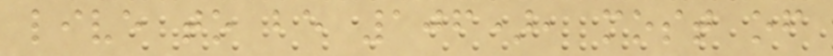live to be 106), most of
